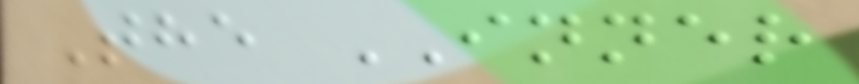The INNER
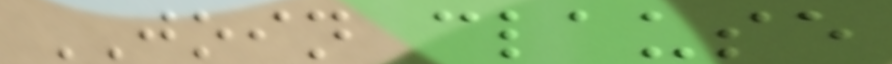JOIN clause
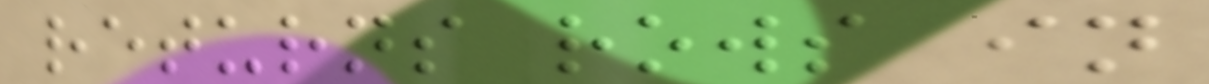returns rows in
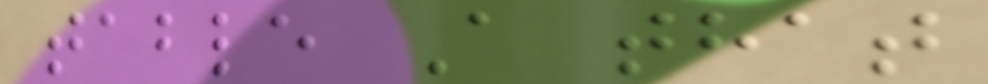table A that
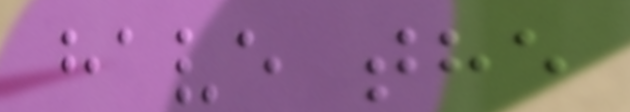have the
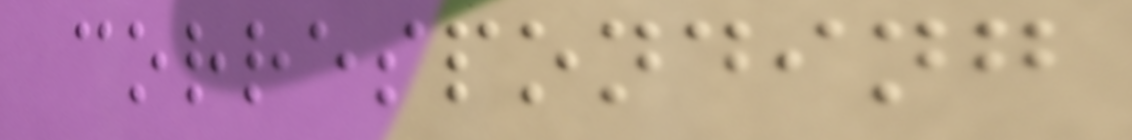corresponding
